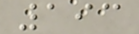193
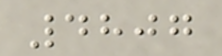4807
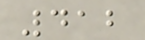412
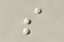s
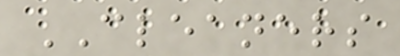CLEANERS
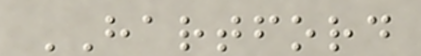HARTFORD
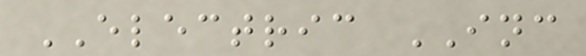ELECTRIC INC
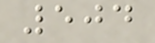504
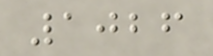1026
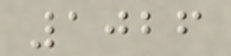1026
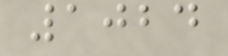1024
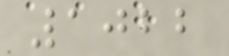1022
